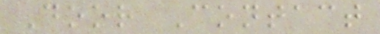Door Contact
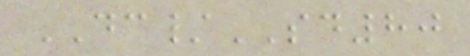DC/SD80
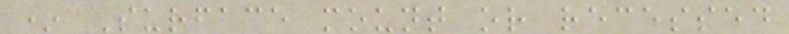* Surface mount or recessed
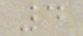4
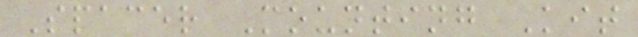Spacer Mounting Kit
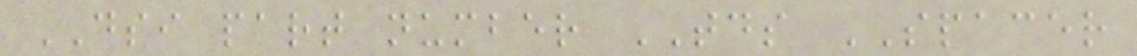DSI part number TDS SPACER
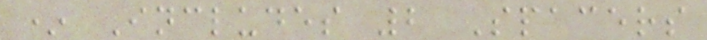* Includes 2 Spacers
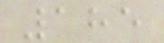185
